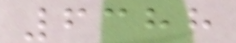6388
